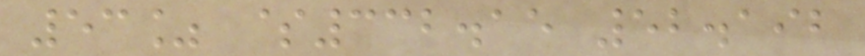53% $332.15 52.192
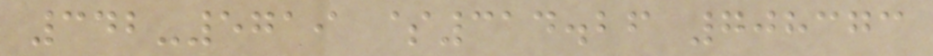342-5719 $314.26 708373
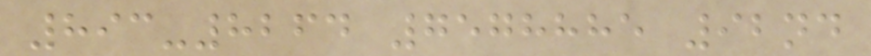893-8264 7578885 92nd
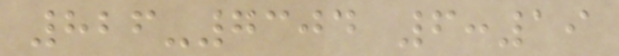826-7304 6:19
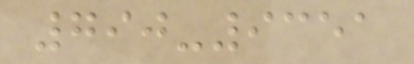790-9351
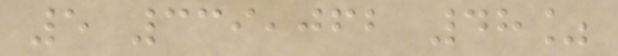5 339,062 48%
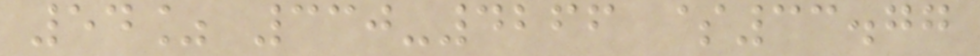54% 330-4266 $33.77
